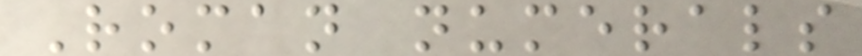Roman numerals
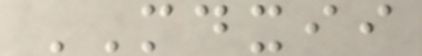MDXII
